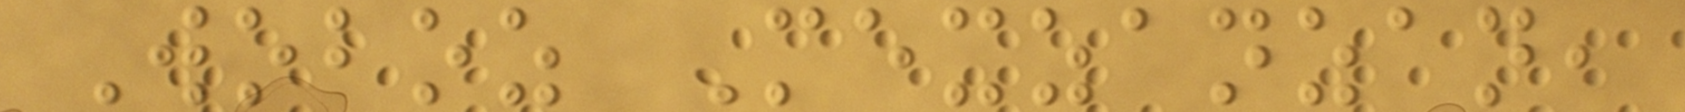Woboz Mexzanzan,
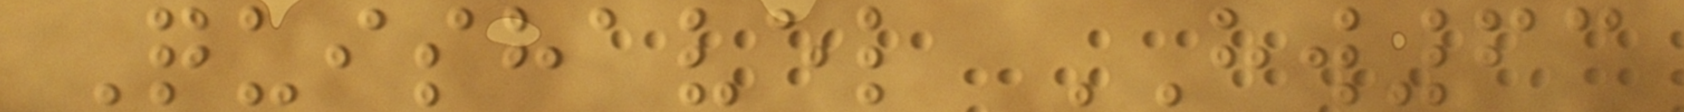Quishavel HW63
